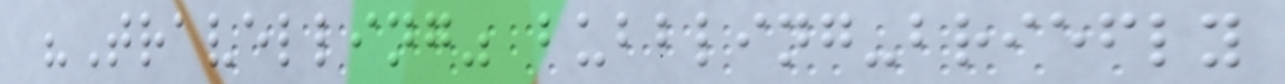"Travelling" bubbling-briefly
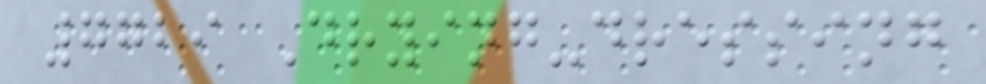7729 Drying-dressing
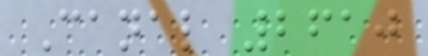Canal 2610
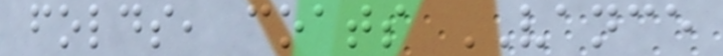folds, coats VANCE
